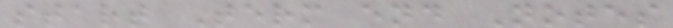start Term end Notes
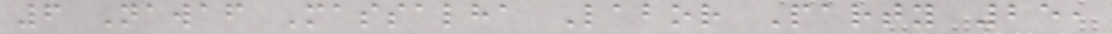6 Nawaf Massalha Labor Party 25,
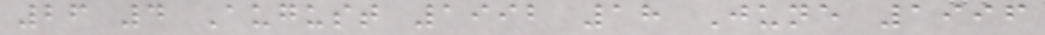26 4 August 1992 18 June 1996
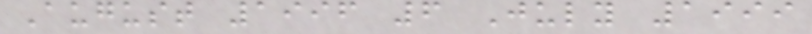August 1996 6 July 1999
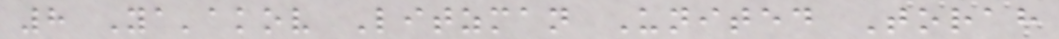8 Ya'akov Litzman United Torah
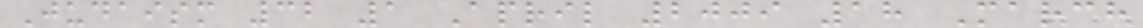Judaism 32 1 April 2009 18 March
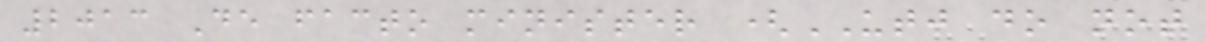2013 De facto minister (UTJ do not
